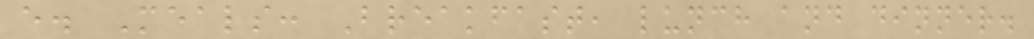e. Meals: Breakfast, lunch and dinner.
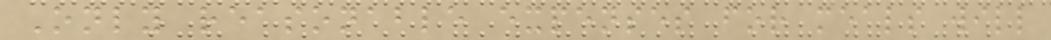Only reasonable expenses for meals will
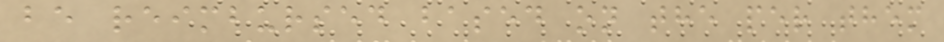be reimbursed based on the per them
